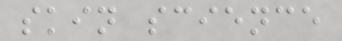skin science
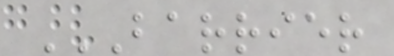BARRIER
